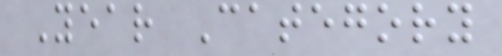Year Category
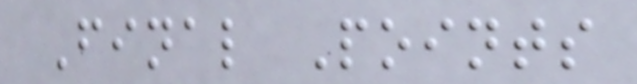Final Points
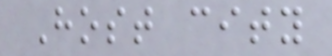Host city
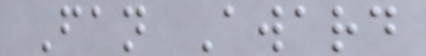Fan Award
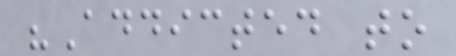"Addicted to
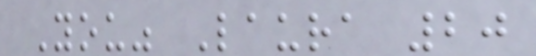You" Laura 20
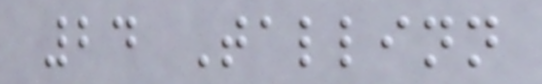24 Tallinn
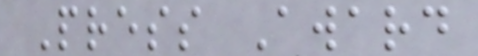Press Award
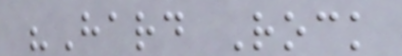"Hard Rock
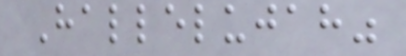Hallelujah"
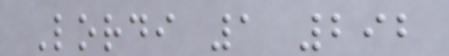Lordi 1 292
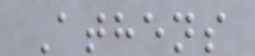Athens
